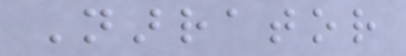Narrator
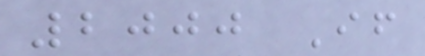2000 If
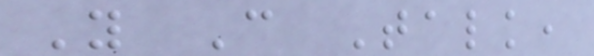You Can Talk,
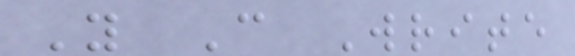You Can Write
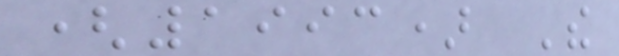(1993) The
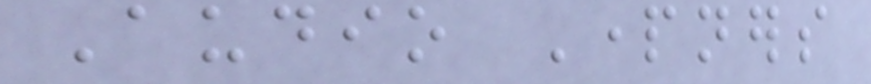Audio Partners
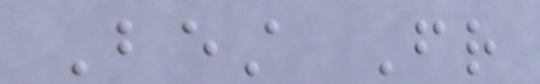Best Friend
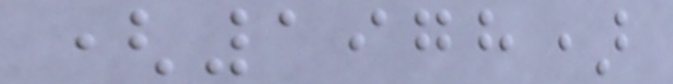(1978)
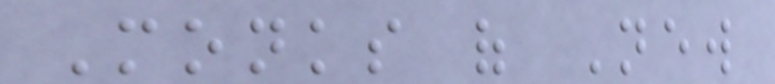Monks of New
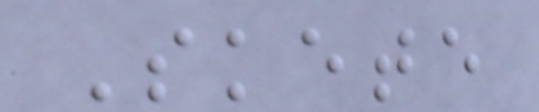Skete
